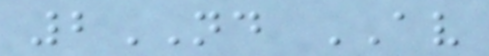2ND AV
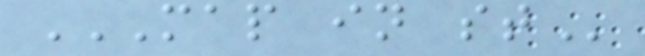MAP IN ST
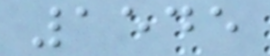1545
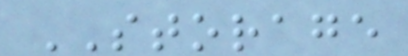STORAGE
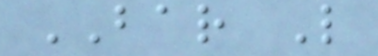BAR L
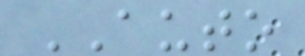AUTO
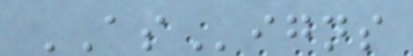ASigns
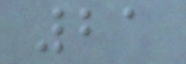21
